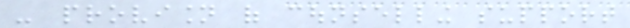- provision of counselling support
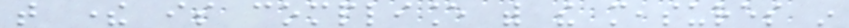that there is compliance with the measures in
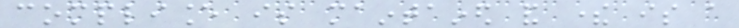compliance is maintained and there is a
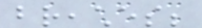breaches;
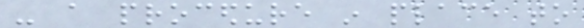- a procedure in place to
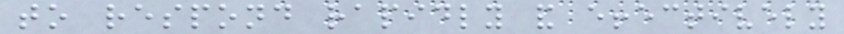to respond rapidly and effectively
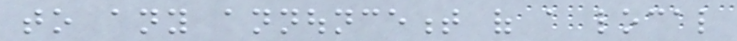to any announcement of a local
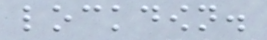lockdown.
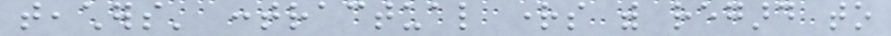teachers' contractual rights with regard to
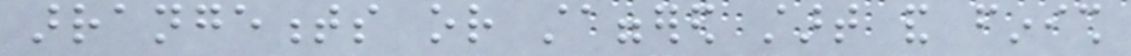arrangements or staggered start and finish
